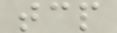tcp
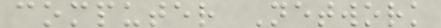computer Network
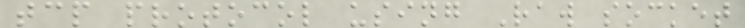tcp protocol using Raw socket
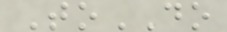ToDO
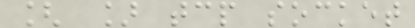[ ] tcp socket
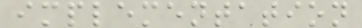implementation
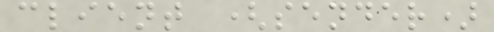client (sender)
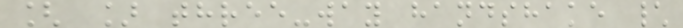[ ] three-way handshake \
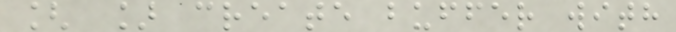[ ] create buffer with
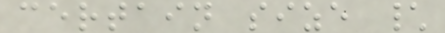certain size \
